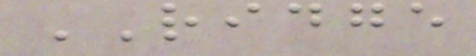RIDGE
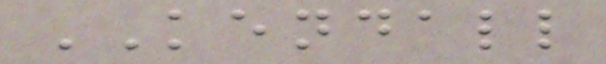KENDALL
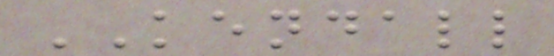KENDALL
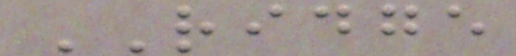RIDGE
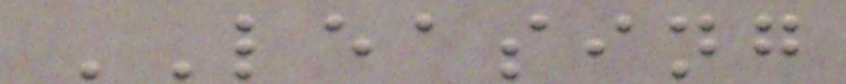LEASING
